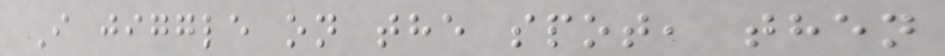I jiggle on the spot, then
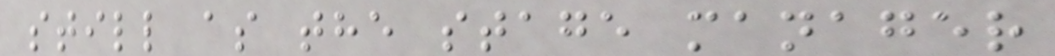still as the stage manager
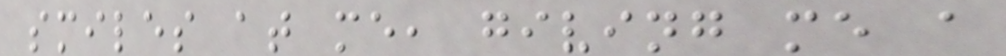smiles at me, giving me a
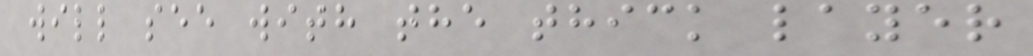will see with the thick layer
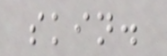skin.
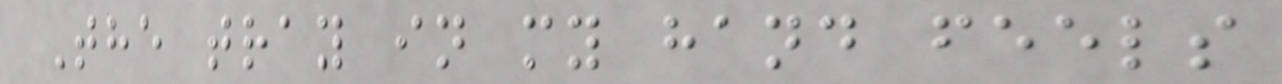The tray in my hand feels
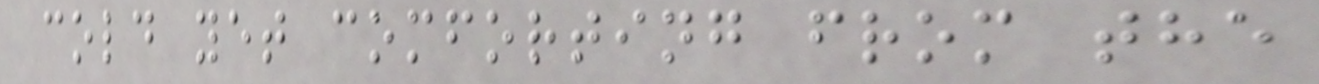cold yet comforting from the
